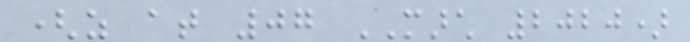(as at 07 MARCH 2020)
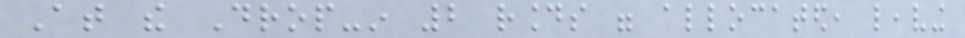At the Drop-in 2 rounds were allocated, leaving
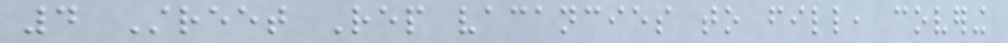4 Street Rep vacancies to fill, covering
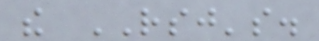the RSJ's.
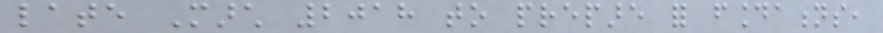late March 2018 to prepare for foundations,
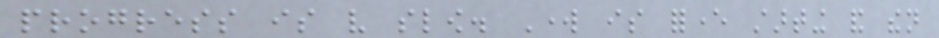progress is very slow. Work is forever starting and then
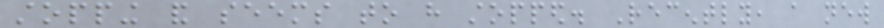stopping and seems to have stopped. Recently, a new
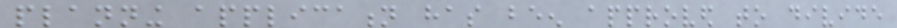planning application has been approved to divide
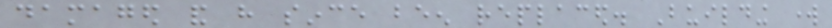damaged and have since been replaced. Building work
